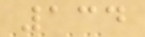134
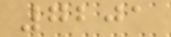7201
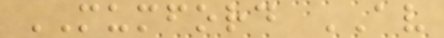MUMFORD AV
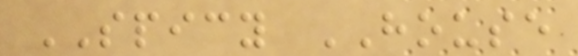SPICY HOUSE
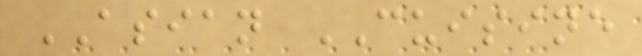ASIAN CUISINE
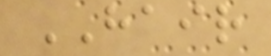HAIR
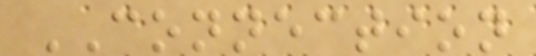CONNECTION
